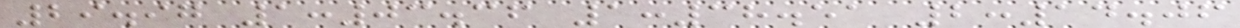29.97 1:03.36 1:38.51 2:14.06
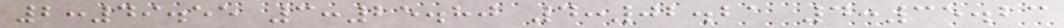2:49.55 3:25.80 4:02.21 4:35.23
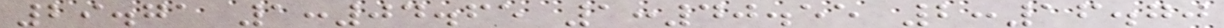29.71 1:04.65 1:40.55 2:16.70
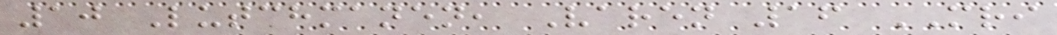10 Lutchmanen, Varen 16 MRI
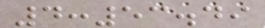4:53.49
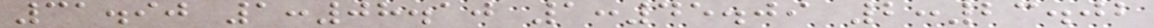31.90 1:08.10 1:45.09 2:23.02
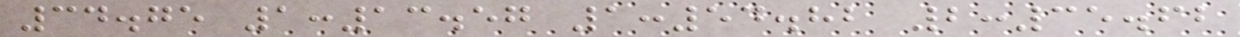34.75 1:13.57 1:54.82 2:35.62
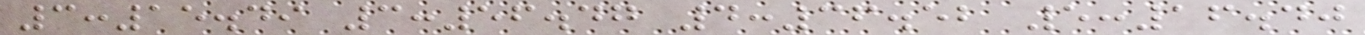3:15.49 3:56.47 4:36.52 5:16.40
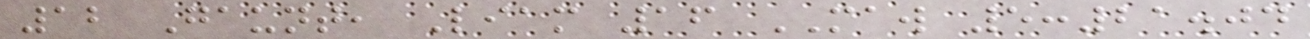12 Gaunt, Liam 16 MAW 5:21.04
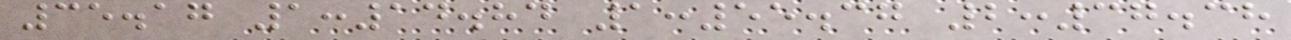35.17 1:14.84 1:55.37 2:37.38
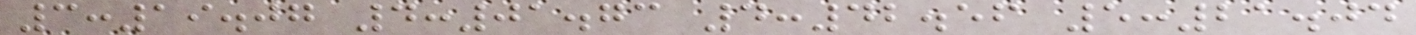3:19.07 4:01.73 4:42.56 5:21.04
